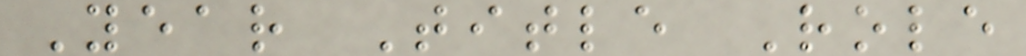Year Title Role
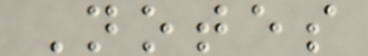Notes
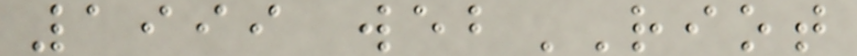1999 webRIOT
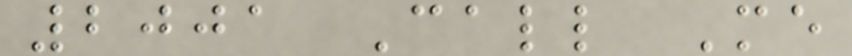2001 Call Me
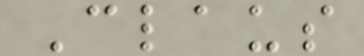Claus
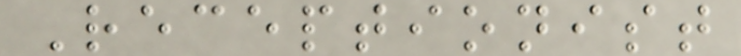Receptionist
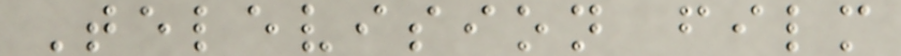Television film
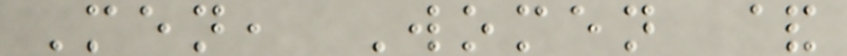Men, Women &
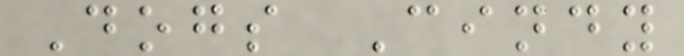Dogs Cindy
